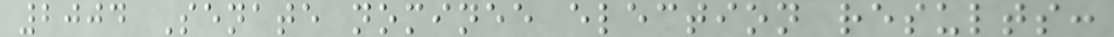2004 Senate nominee election results:
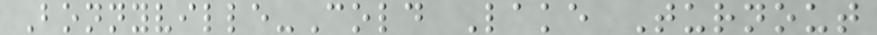Bonnyville-Cold Lake Turnout
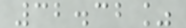32.32%
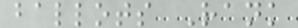ballots Rank
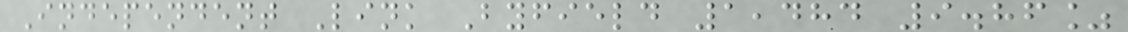Independent Link Byfield 1,484 9.86%
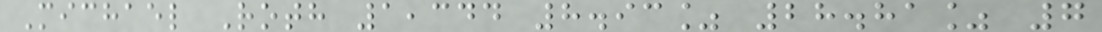Michael Roth 1,344 8.93% 28.81% 7
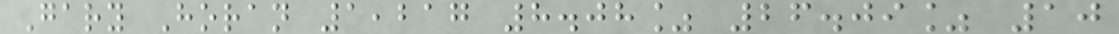Gary Horan 1,217 8.08% 26.09% 10
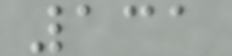131
